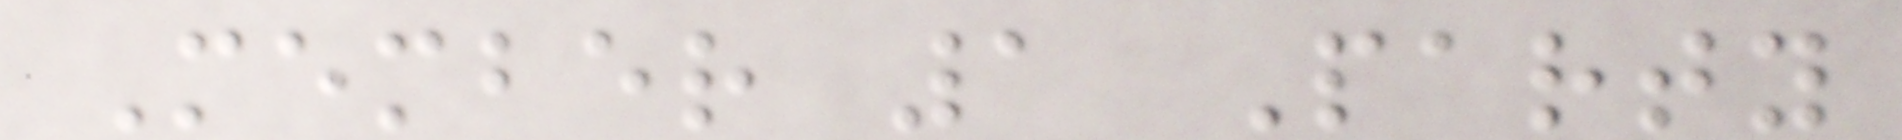Member 1 Party
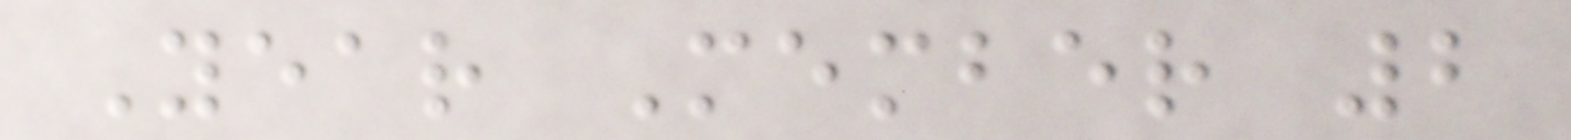Year Member 2
